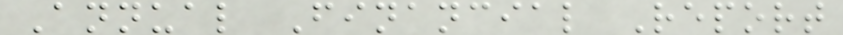Annual Financial Report
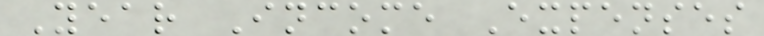Year Income Expenses
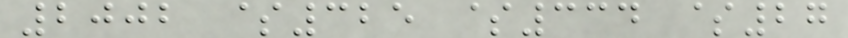2002 $325 $334 $27
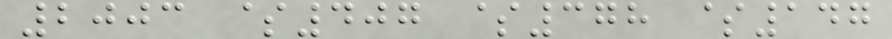2003 $407 $378 $147
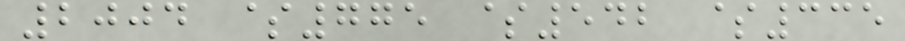2004 $775 $542 $335
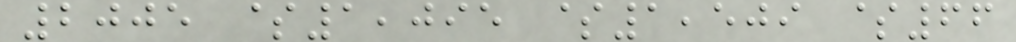2005 $1,095 $1,509 $66
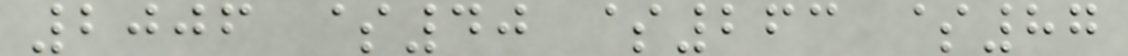2006 $40 $263 $87
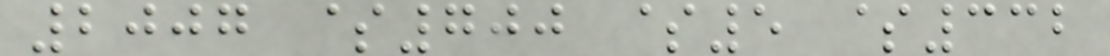2007 $700 $5 $332
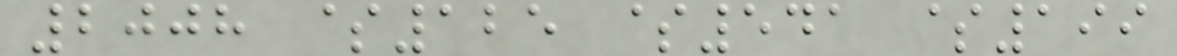2008 $125 $541 $199
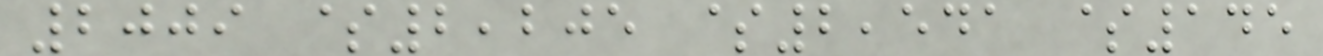2009 $2,205 $2,541 $145
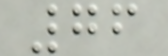76
